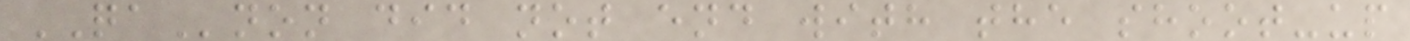QAnon did not end with the shoot-up
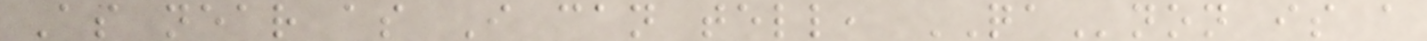As near as I can tell, QAnon is a
